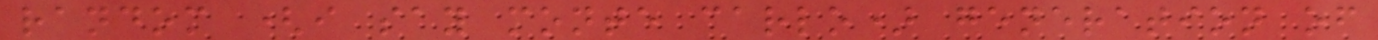random (i say monte carlo) generation of
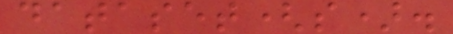dataset(s).
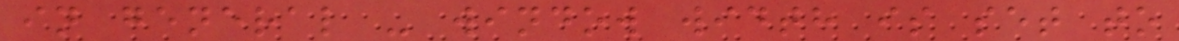in general - window width is set to
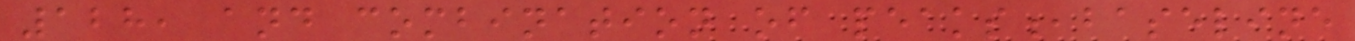128, and combination of peaks,baseline
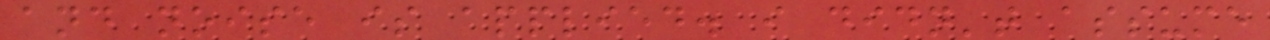and noise is applied. i didn't assume
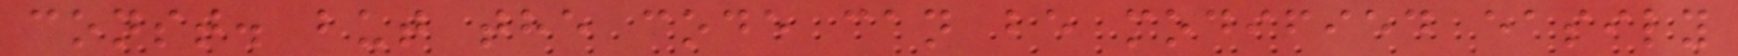const. but the code can be modified easily
